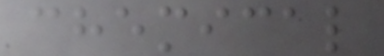chemical
